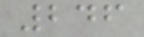246
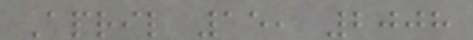April 15, 2008
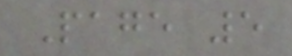Page 5
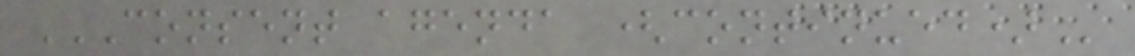CONSENT AGENDA (CONTINUED)
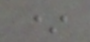*
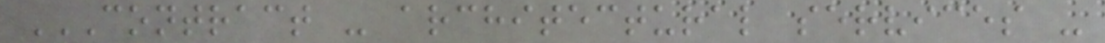CONTRACT - ARCHITECTURAL SERVICES -
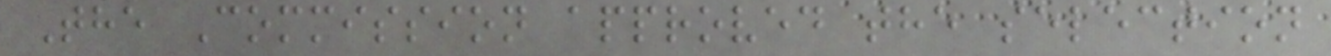The Commission approved the selection
